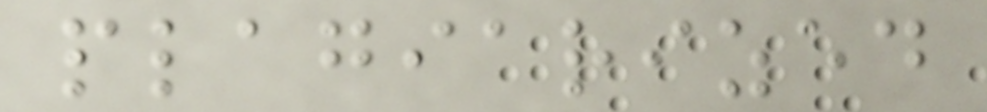plagiarized
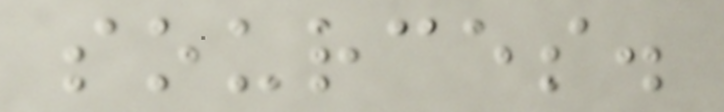sources.
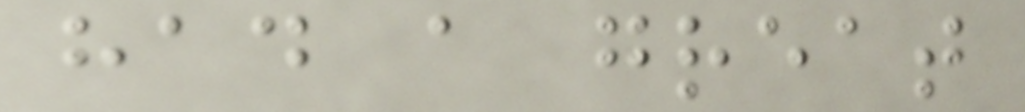had a great
